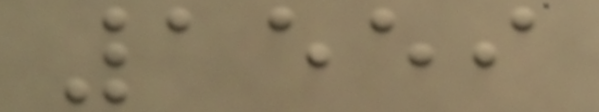1559
